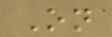On
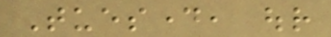Tuesday, our
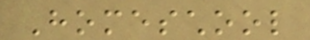Homeschool
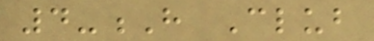4-H Club
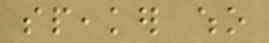speaker who
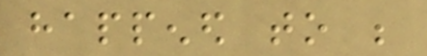happened to be
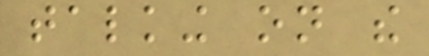talking on the
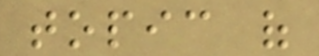topic of
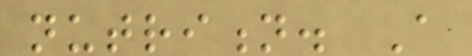nutrition. A
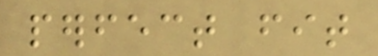perfect fit
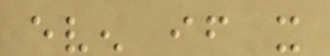even if it
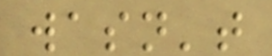wasn't
